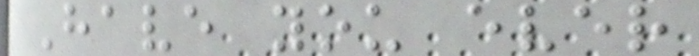Have you ever
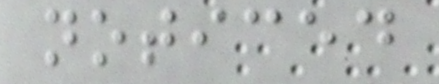noticed
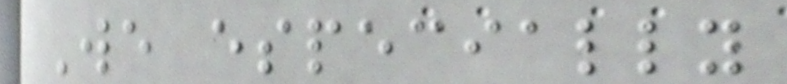We especially
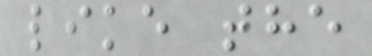like the
